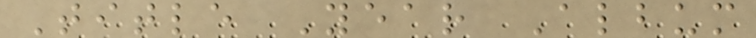Title Year Album
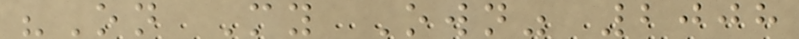"On My Own" 2008
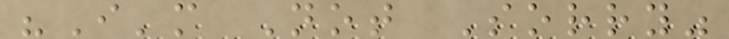"I'm Not Sorry"
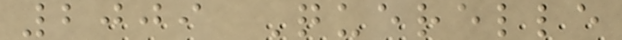2009 Querelle
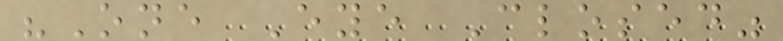"One Eye Closed"
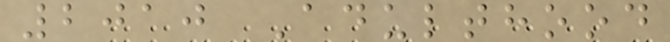2010 Adulthood
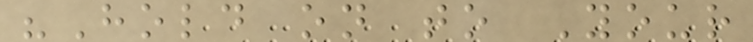"Hold on to Your
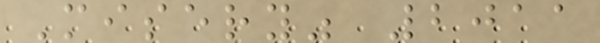Misery" 2011
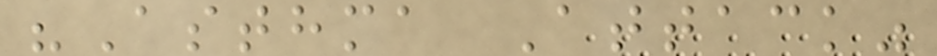"Asthma Attack"
